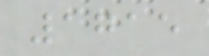1715
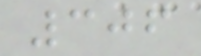306
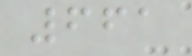661
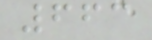663
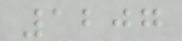1207
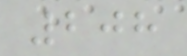208
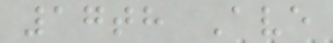17th Ave
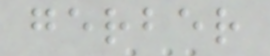gerber
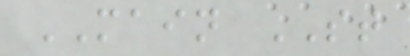MAIN ST
